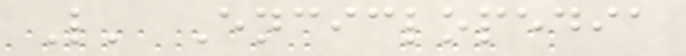L' Enciclopedia
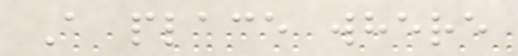A place where
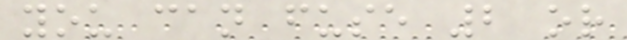you can fuse 2 or
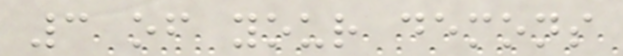3 of your demons
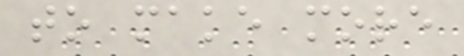to make more
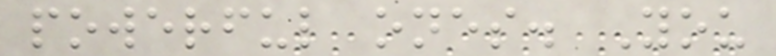powerful ones. You
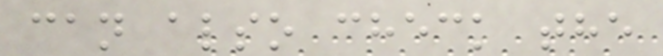can also check the
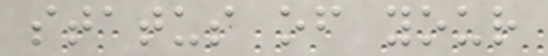status of your
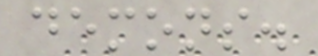demons.
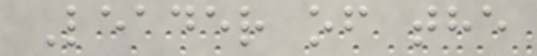Leader of the
